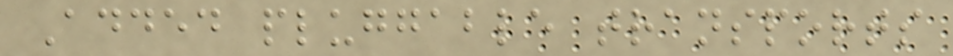Added pluggable transports
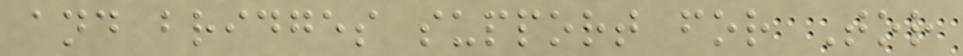and bridges support for Tor
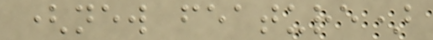(new feature)
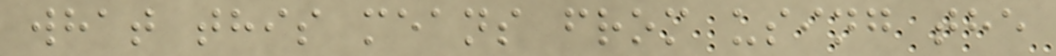what this means from using the
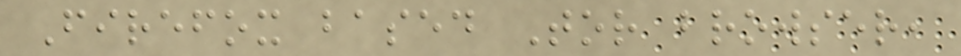Firefox based Tor browser,
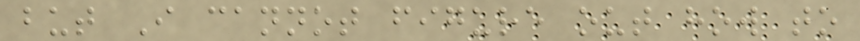but I cannot figure out how to
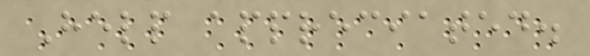Help appreciated.
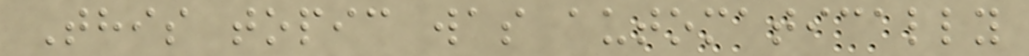This topic was automatically
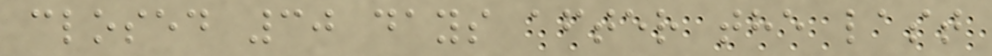closed 30 days after the last
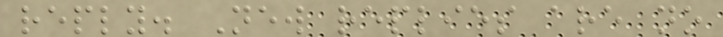reply. New replies are no
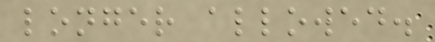longer allowed.
